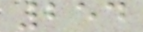254
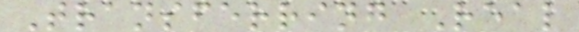Transferring Real
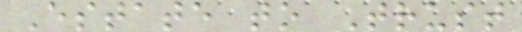Estate to Trust
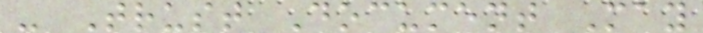- Trust Document May
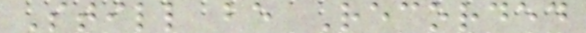Still be Recorded
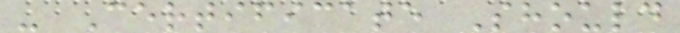- Certificate Should
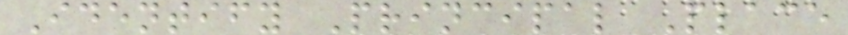Identify Principal Place
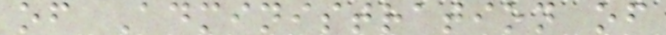of Administration of
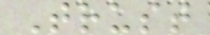Trust
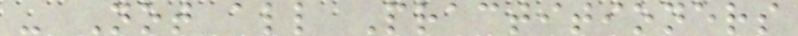- Not all Practitioners
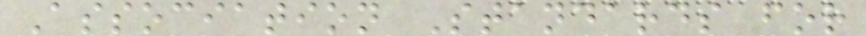Association Standards for
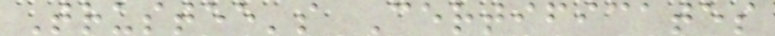Trustee's Certificates
